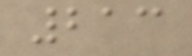213
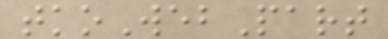tkoWebPart
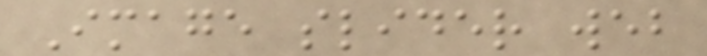Image slider web
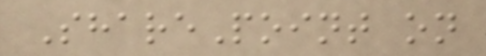SharePoint on
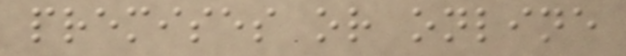premises or online
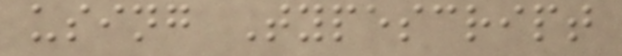using Typescript
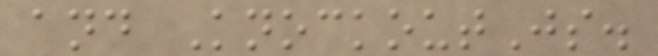and KnockoutJs.
